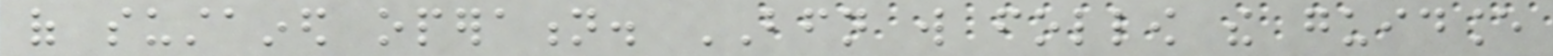of sustained operation. BFN will follow the guidance
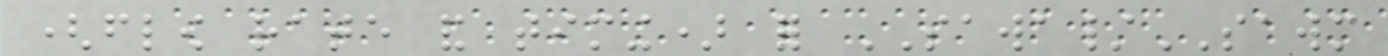(flow rate and timing) for SAWA/SAWM
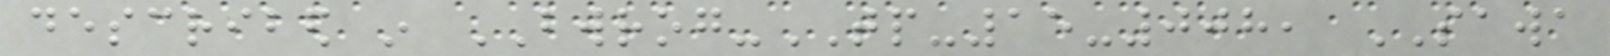described in BWROG-TP-15-008, SAWA
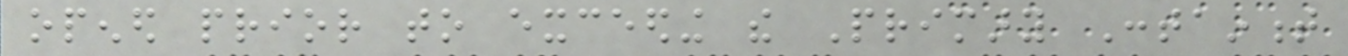opened prior to exceeding the Primary Containment
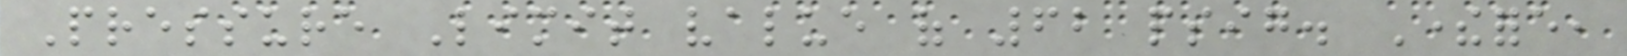Pressure Limit value of 62 psig. Therefore,
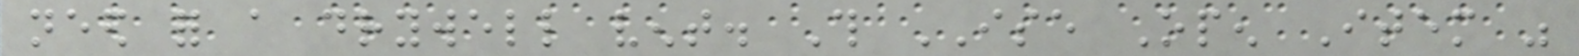need for a drywell vent. This ISE Open Item was
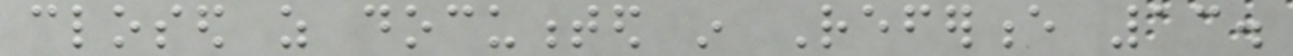closed as documented in Reference 13.
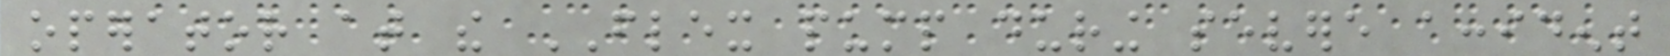operator at the FLEX pump during severe accident
